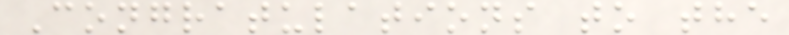Congratulations to the
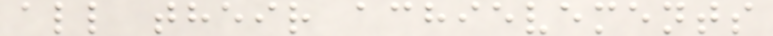all their achievements
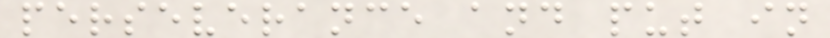perseverance and put in
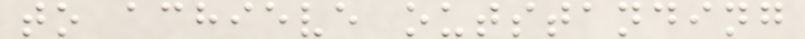to achieve outstanding
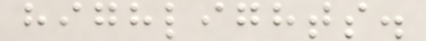highlights.
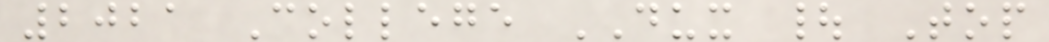2021 College DUX | Top
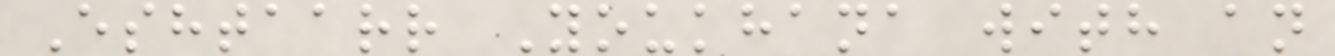Eshtaarr Youkhana with an
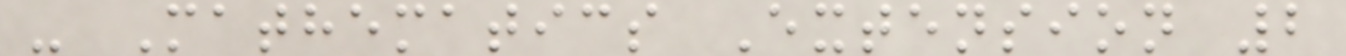- Mathematics Extension 2
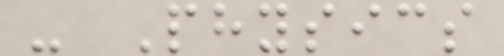- Physics
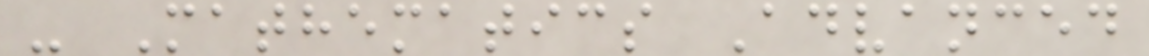- Mathematics Advanced
